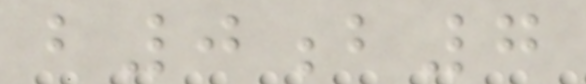b0b7
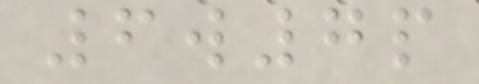6w7p
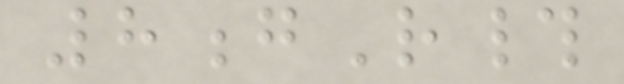8gR#
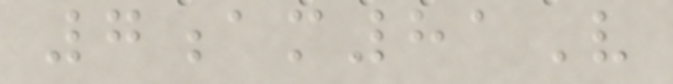7am81V
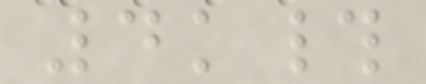4k#
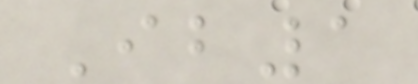Ib1
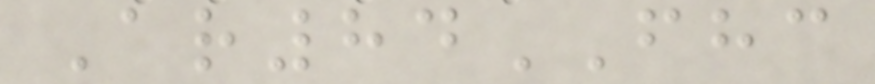Ar84FHC
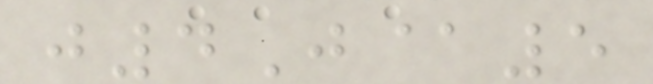j4J@5
